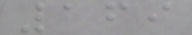169
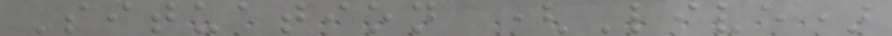Situation (Live)
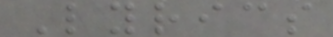Lyrics
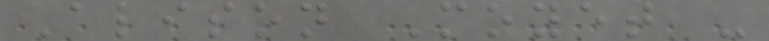Alison Moyet -
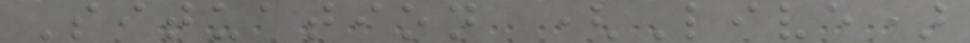Situation (Live)
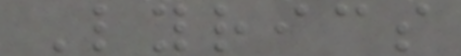Lyrics
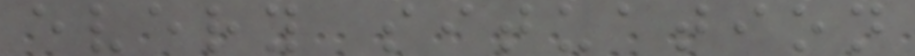every situation
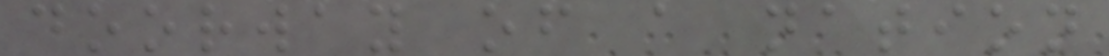doorway of a nation
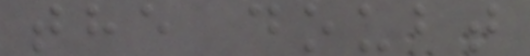the doubt
